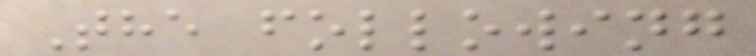The following
